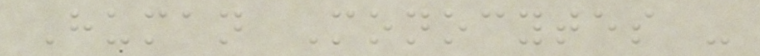Human Monocytes -
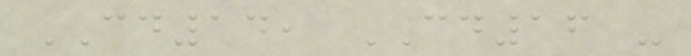CD14, CD16 -
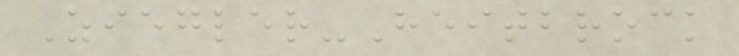Ziegler-Heitbrock
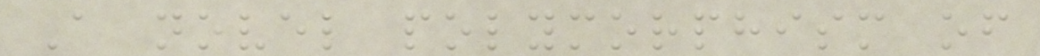A novel polymorphism of
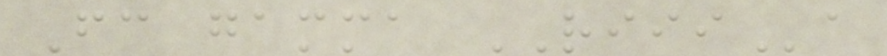Fc gamma RIIIa
